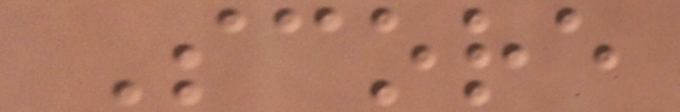Score
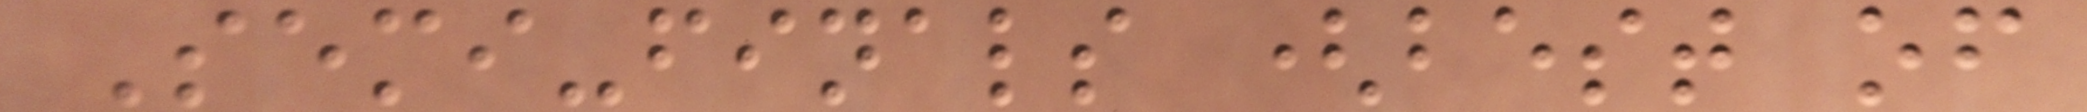Semi-finals (best of
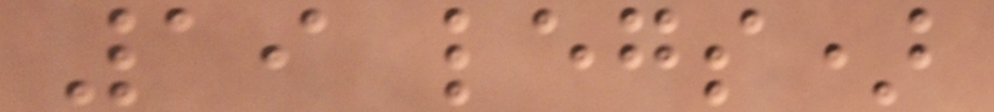19 legs)
